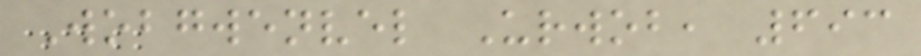Wobgwenvel Urwob, 693
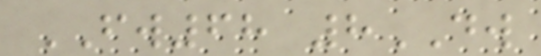FW68 8DW
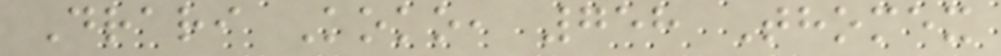Drari Koko, 758 Thomex
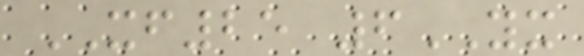XF25 6YX
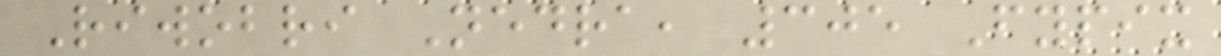Riwobri Nedra, 305 Fypix
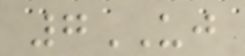7UJ
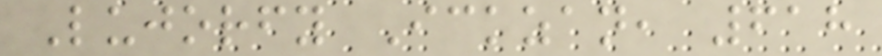Lujorfy Ickzan, 618
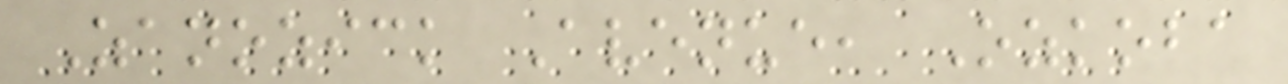Zanozick Avenue, Ozkoba
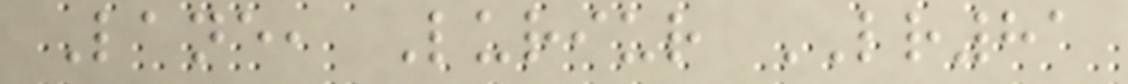Lane, Luriur LR81
